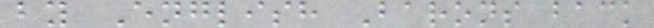by English Barons back
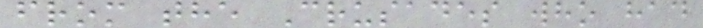from the Crusades who had
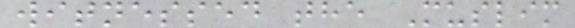witnessed the Muslim
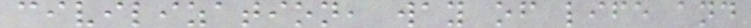civilization, way of life and
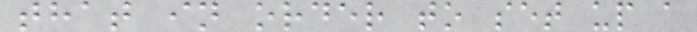that in order to set up a
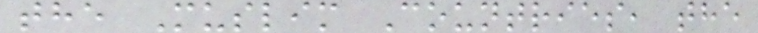the Muslim Countries, the
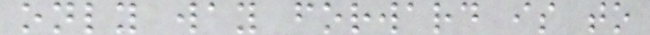only way forward is to
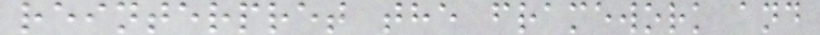reinterpret the framework and
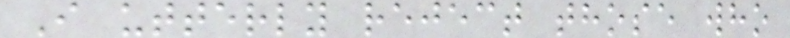I utterly reject those who
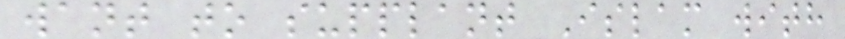want to supplant Islam with
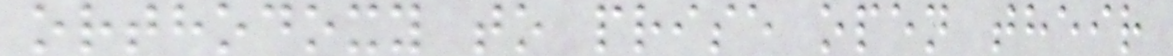orthodoxy to prise open their
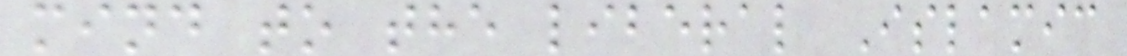mind to the liberal Islamic
